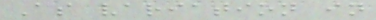As variation in
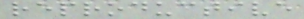reproductive
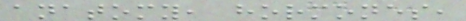anatomy, hormones,
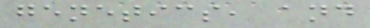genetics, and
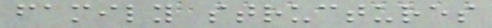family structures
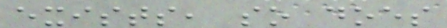exists, so does
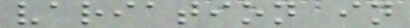variation in
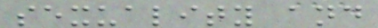sexuality and
